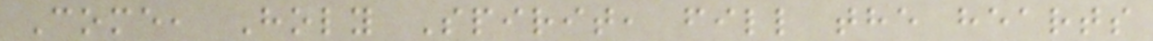Come, Holy Spirit, fill the hearts
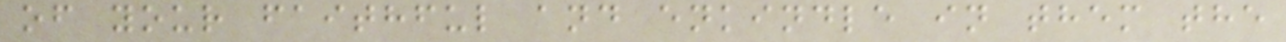of your faithful and enkindle in them the
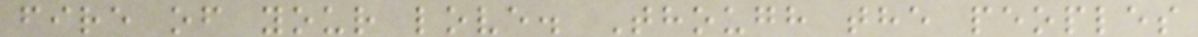fire of your love. Though the peoples
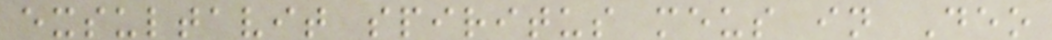exsultavit spiritus meus in Deo
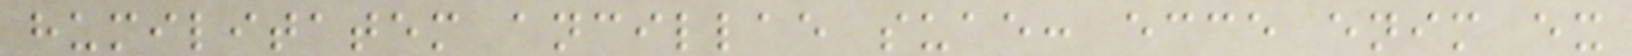humilitatem ancillae suae: ecce enim ex
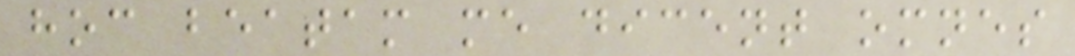hoc beatam me dicent omnes
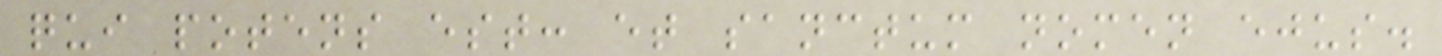qui potens est: et sanctum nomen ejus.
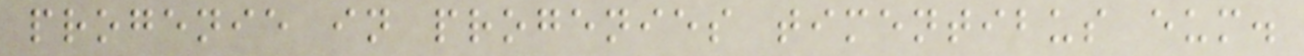progenie in progenies timentibus eum.
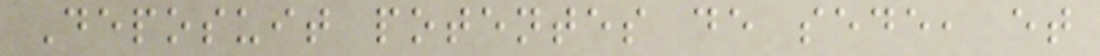Deposuit potentes de sede, et
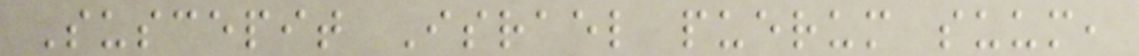Suscepit Israel puerum suum,
